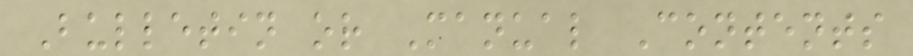Bulletin or Manual Contents
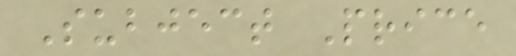Subject Price
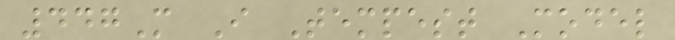447M I Tempest Model
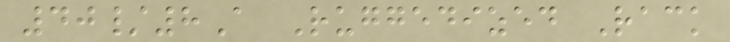40/8A Ruggedized Rack
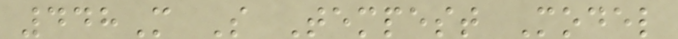448M S Tempest Model
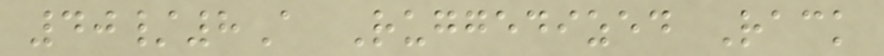40/8A Ruggedized Rack
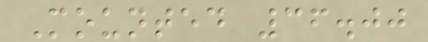Mounted 36.00
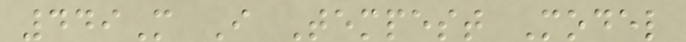449M I Tempest Model
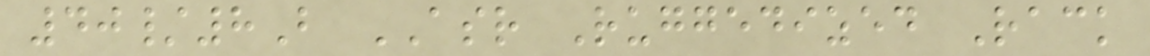40/8B ASR Ruggedized Rack
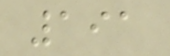191
